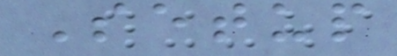Setup
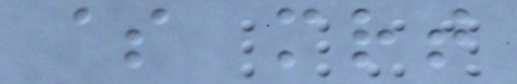$ mrt
